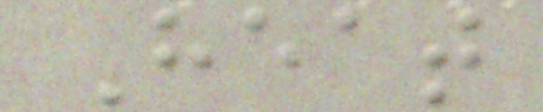Heat
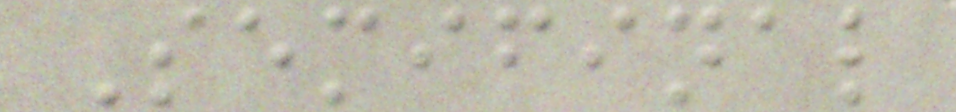Semifinal
